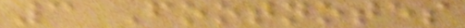3 Footnotes
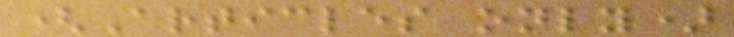(Articles only)
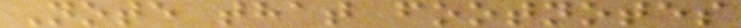Note that footnotes
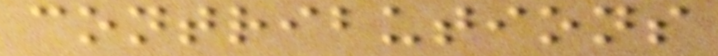contributions
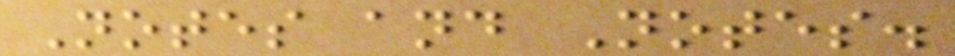Notes and Notes.
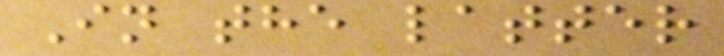In the latter
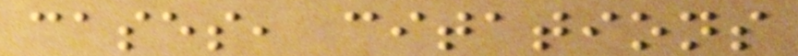cases, citations
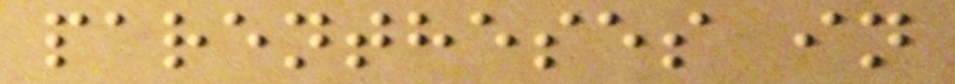parentheses in
